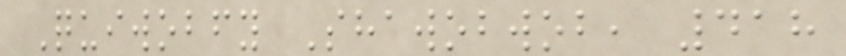Quiwobfy Shawobwob, 418
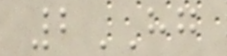2HG
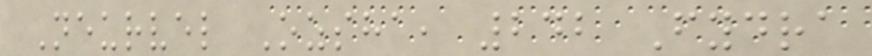Neurvel Ozsha, 242 Fydra
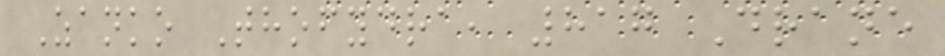Zanko Thofydra, 817 Drane
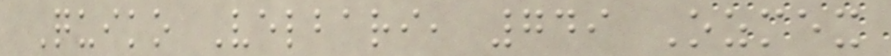Quiko Velbari, 749 Ozmex
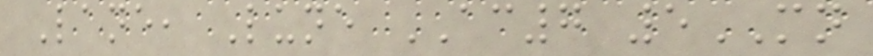Lane, Lune AC7 5MN
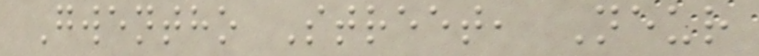Gwentho Street, Neur
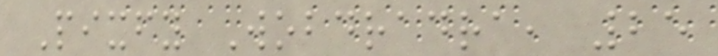Pixfy Wobdradra, 25
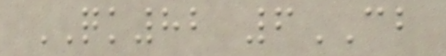QK82 6CB
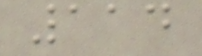114
